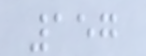157
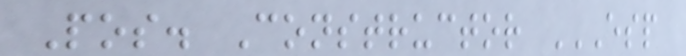Pos. Constructor ESP
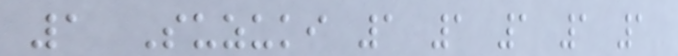1 Suzuki 1 1 1 1 1
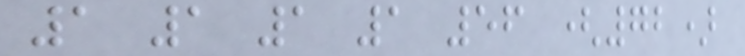1 1 1 1 56 (72)
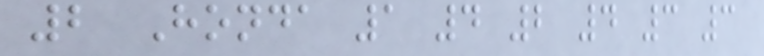2 Honda 1 4 2 4 3 3
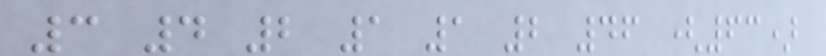3 4 2 1 1 2 46 (63)
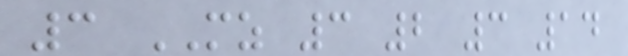3 MZ 3 2 3 14
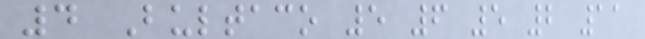4 Bultaco 5 6 5 2 11
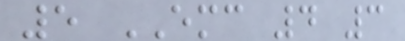5 EMC 4 3
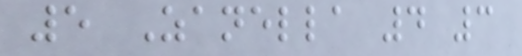5 Zanella 4 3
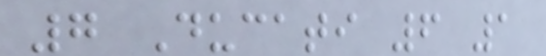7 Ducati 6 1
